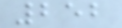252
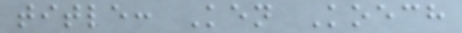title: Ken Koech
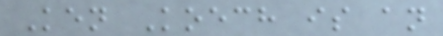Ken Koech is an
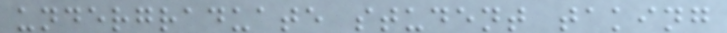undergraduate student taking
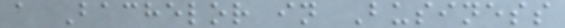a Bachelor in Business
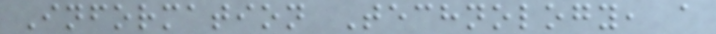Information Technology, a
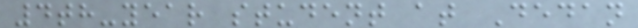4th-year student at Dedan
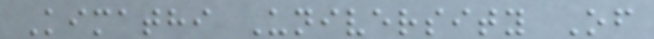Kimathi University Of
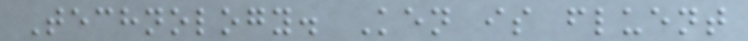Technology. Ken is fluent
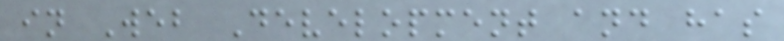in Web Development and has
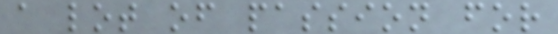a lot of passion for
